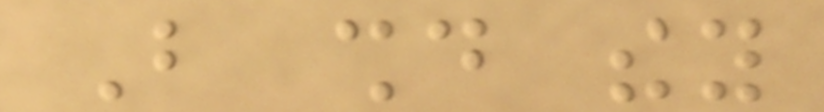But should they
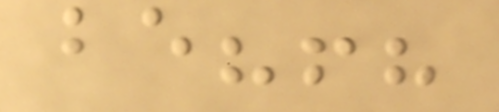be?!?
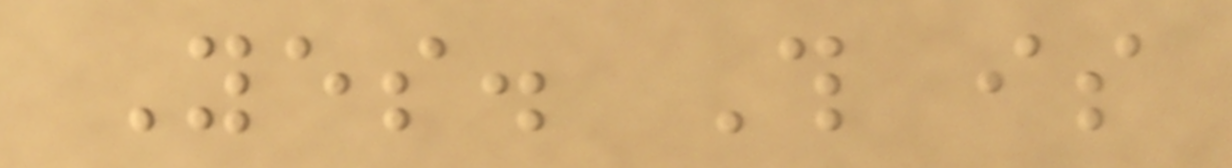Yes. This is
